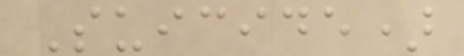Suicide)
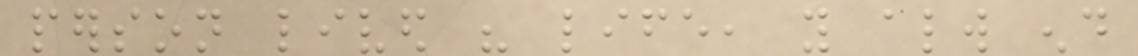person lived his life, you always end
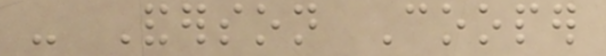- Anderson Cooper
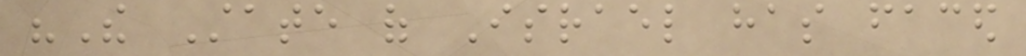"The State of Israel has faced
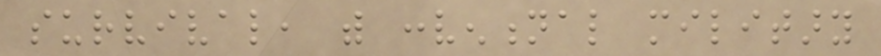survival, with conventional military
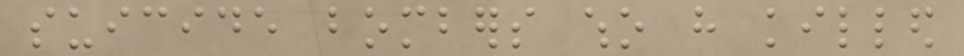suicide bombers who have killed
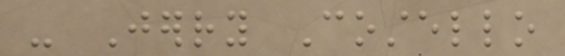- Jerry Costello
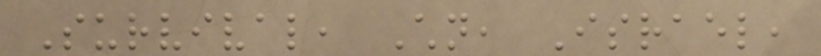Survival, Children, Israel,
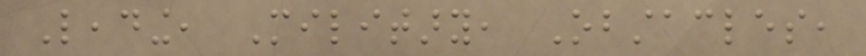Leading, Military, Obstacles,
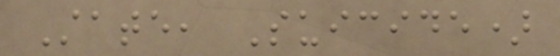State, Suicide)
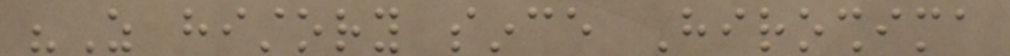"As history since Hiroshima
